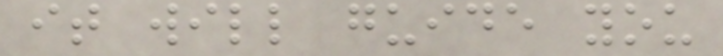it will guide you
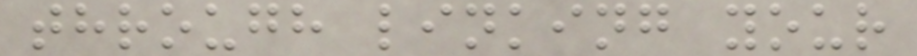through linking your
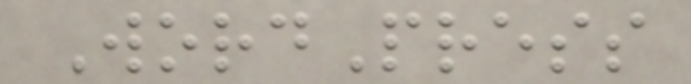WordPress
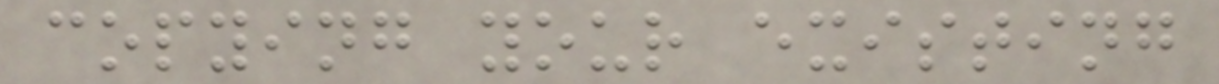copying your existing
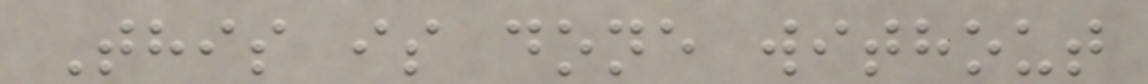This is done without
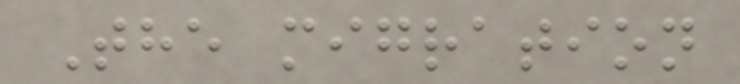The migration
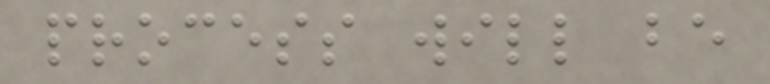process will be
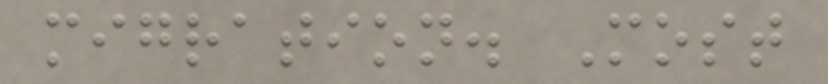migration. Most
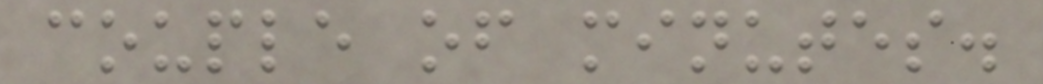couple of minutes.
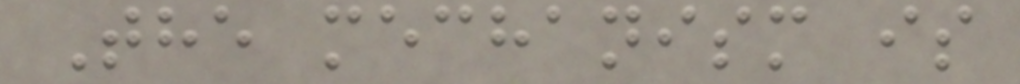The mechanism is
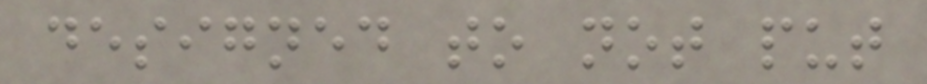designed to not put
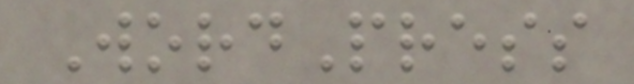WordPress
